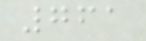761
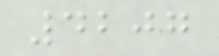4207
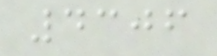4306
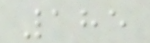185
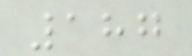187
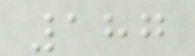187
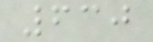630
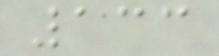133
